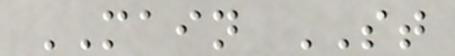MAIN ST
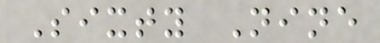Sixty Nine
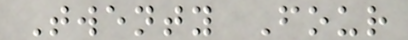Twenty Four
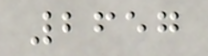2657
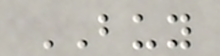BUY
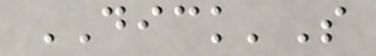DICK'S
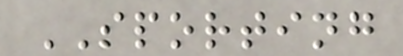SPORTING
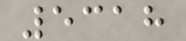5318
